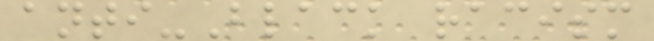anti-Black racism
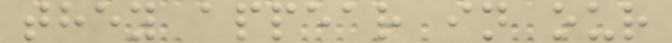they appear in our
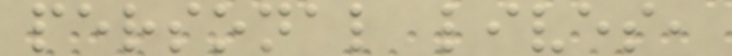personal lives,
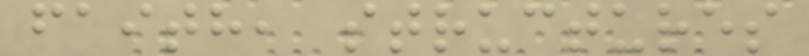faith, structures
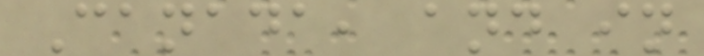Canada, and in
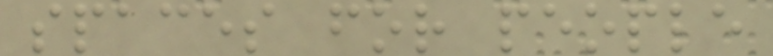spaces for people
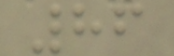86
